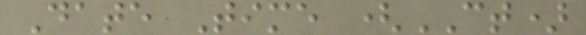Date Time (CT)
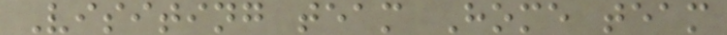Visiting team Home team
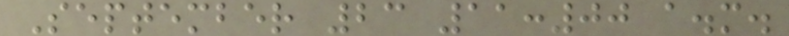September 23 11:00 a.m.
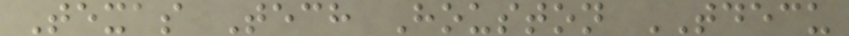Texas Tech Houston TDECU
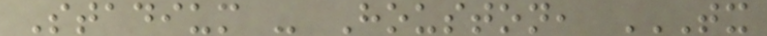Stadium - Houston, TX
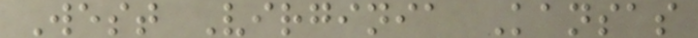West Virginia Kansas
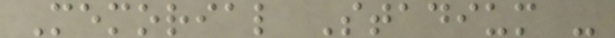Memorial Stadium -
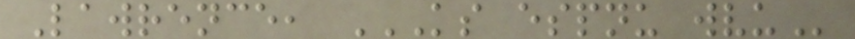Lawrence, KS ESPNU WVU
